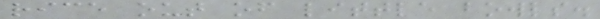rice out of little bowls.
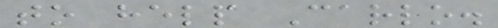to help Carlo.
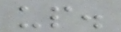up.
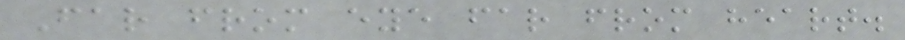Far from eye far from heart.
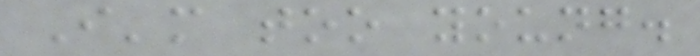I'm too young.
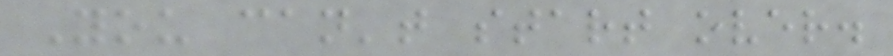You can't start over.
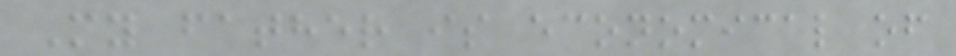My father is economical of
